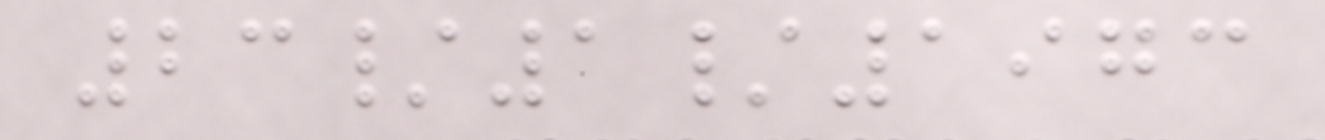23/1/1973
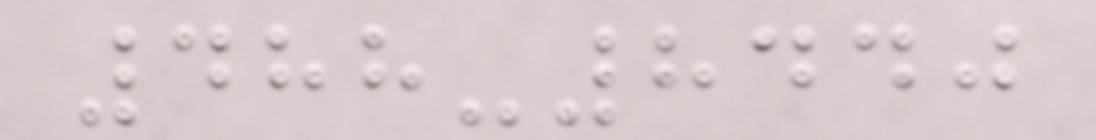488-8440
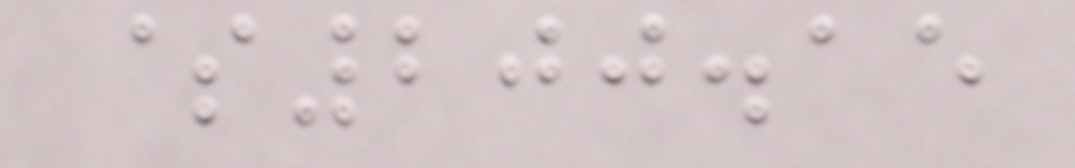$200.15
